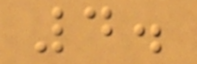4.
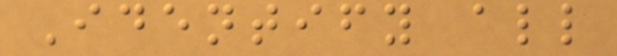Identify all
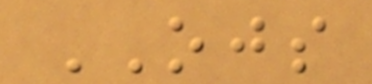OJS
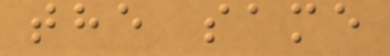the same
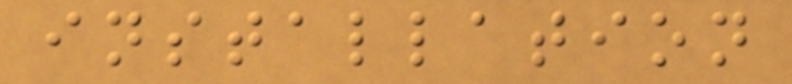installation
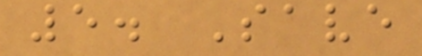5. Save
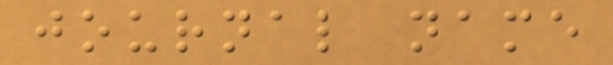journal name
